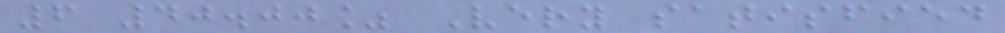6 40.00% Very satisfied
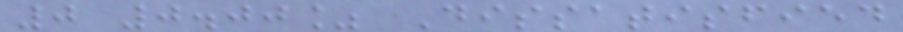0 0.00% Dissatisfied
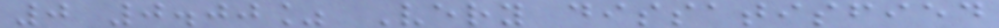0 0.00% Very dissatisfied
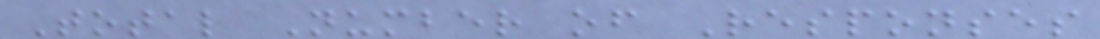Total Number of Responses
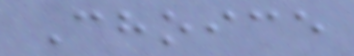Choice
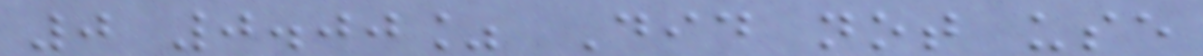0 0.00% Did not use
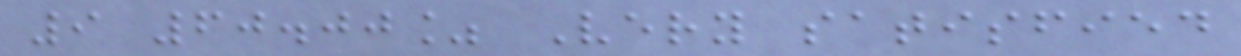9 60.00% Very satisfied
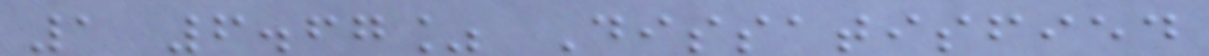1 6.67% Dissatisfied
